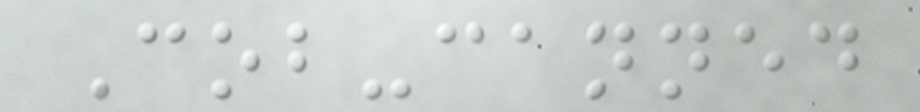Cob-canned
